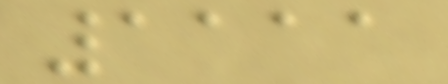1111
